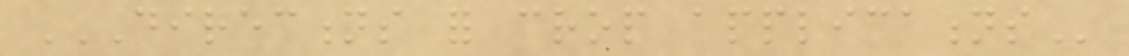DIRECTIONS FOR CROP APPLICATIONS
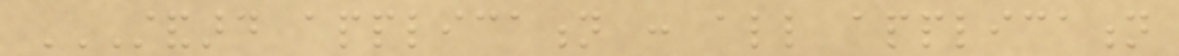STANDARD APPLICATION : ALL APPLICATION
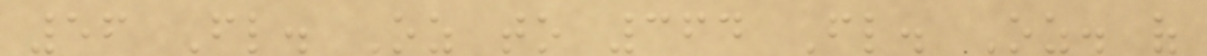56 Fl. Oz to 364 Fl. Oz. of
